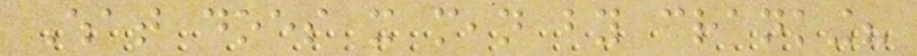What does it mean by cranking?
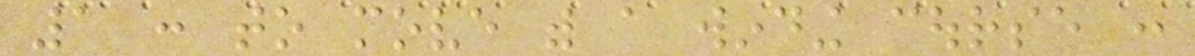1 : to move with a winding course :
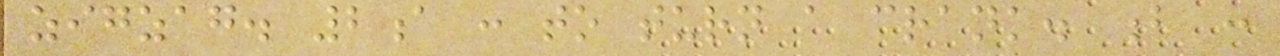zigzag. 2a : to turn a crank. b :
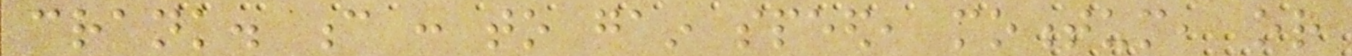crank. c : to gain speed, momentum, or
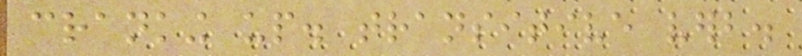cranking up. transitive verb.
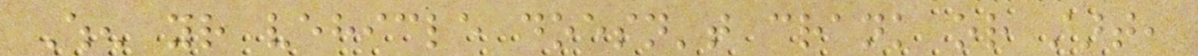When your vehicle doesn't crank or start,
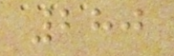280
